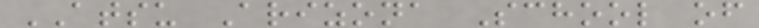ATSU Arizona School of
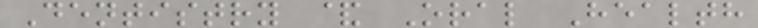Dentistry & Oral Health
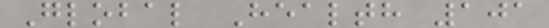Global Health 101
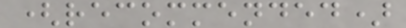(recommended)
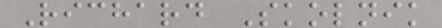Richard Skolnik
